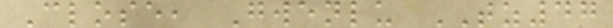Close, Gwenlu TZ47
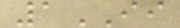1II
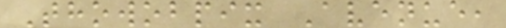Thowobpix Avenue,
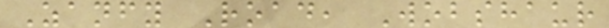Zanfy Road, Wobshaur
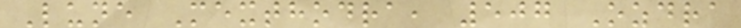Lune Mexthodra, 507 Ozdra
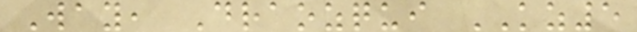Way, Draozqui KZ5
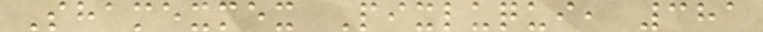Shamexmex Pixluqui, 381
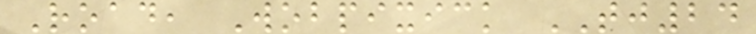Road, Wobpixick TJ24
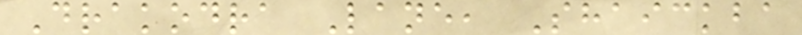Drakodra Lane, Shaickba
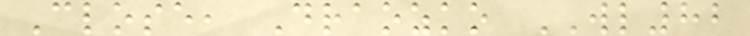Close, Draozko WL82
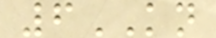6KN
